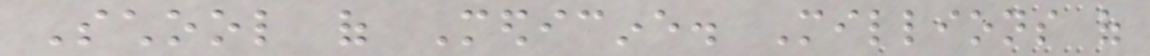School of Medicine. Millions of
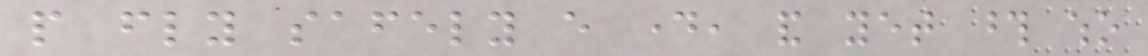people fly safely every day, and yet those who
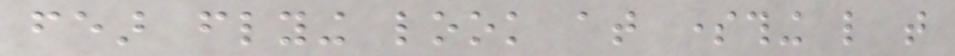fear flying look at something like that
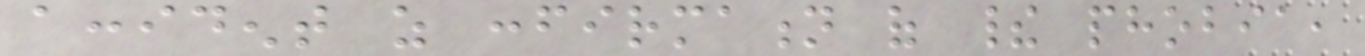accident as confirmation of their phobia,
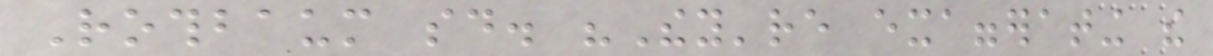Rothbaum said. "They're exaggerating the
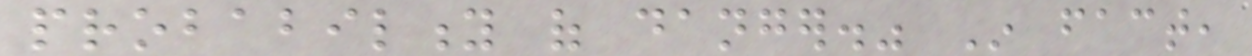probability of danger." In fact,
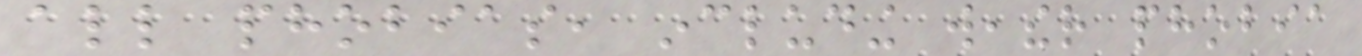all phobias, including weather phobia
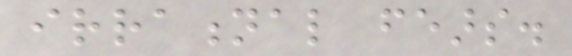irrational fears.
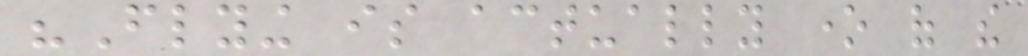"Flying is actually one of the
